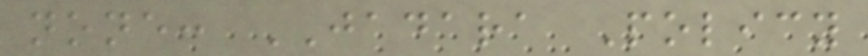none: JADARA Policy
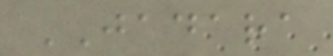JADARA
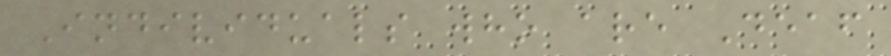Individuals who are Deaf
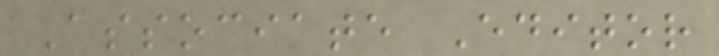Associate Editor
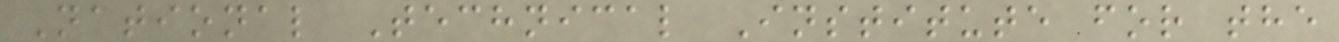National Technical Institute for the
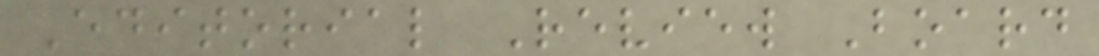Editorial Review Board
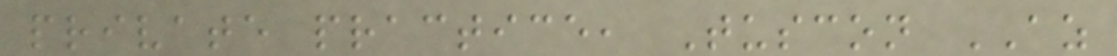private practice, Tuscon AZ
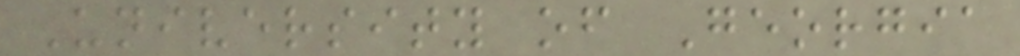University of Georgia
